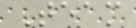Team
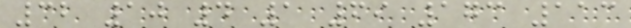32 10 4 1 69 173 113
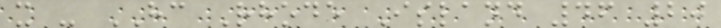x - HC Rhode Island 46 20
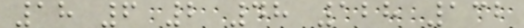18 6 2 48 128 132
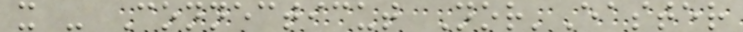x - Connecticut Nor'Easter
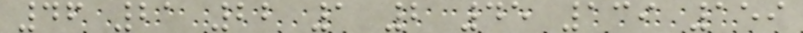46 21 22 1 2 45 139 159
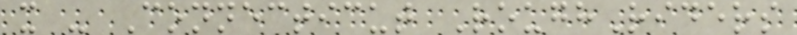x - Connecticut RoughRiders
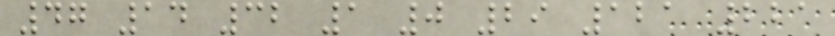47 14 32 1 0 29 121 221
